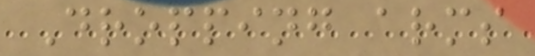Dropping arms
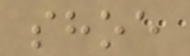shoe
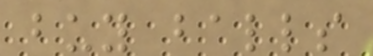buy balls
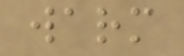warm
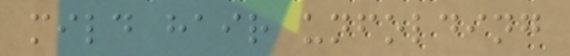mild hair unfolding
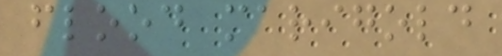flood marigold
